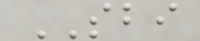SBI
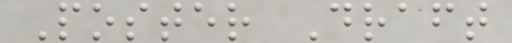Poster Draft
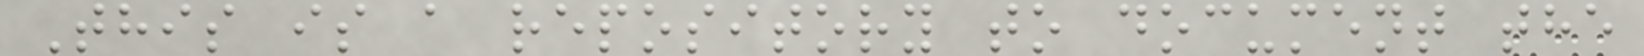This is a repository to document the
